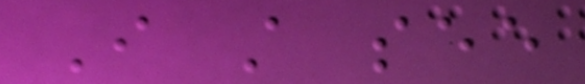I still see
